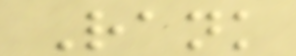Rank
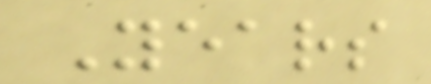Years
